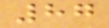87
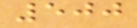500
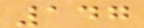147
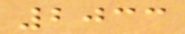2033
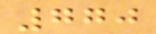770
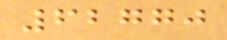62770
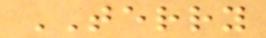TERRY
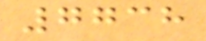7738
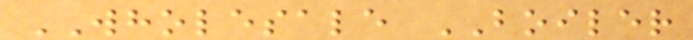WHOLESALE BOILER
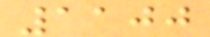1100
